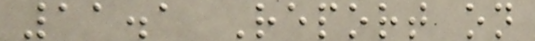11.1 Report on
